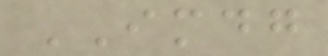IMDG
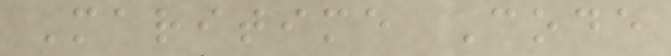Maritime Code
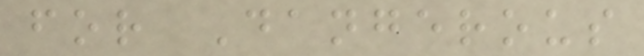for Dangerous
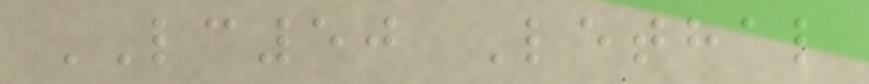LC50 Lethal
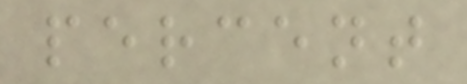percent
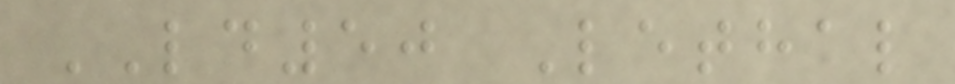LD50 Lethal
